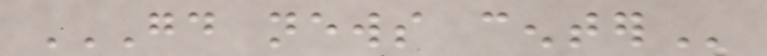GOOD NEWS CENTER
